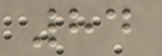84
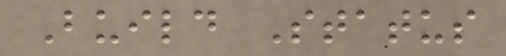Build Status
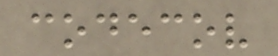codecov
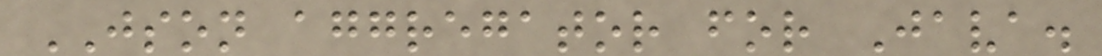JSON aggregator for Java.
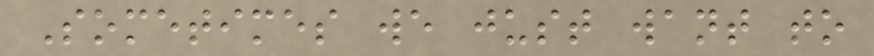Sometimes we just want to
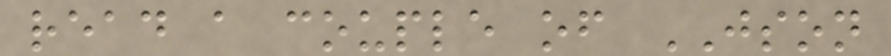read a couple of JSON
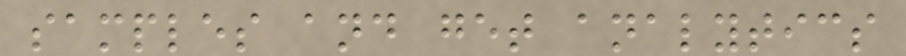samples and get analytics
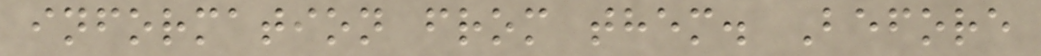information from them. Before
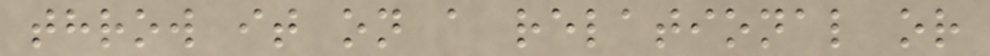throw it on a relational or
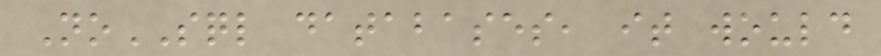NoSQL databases, it would
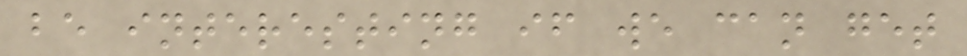be interesting if we can get
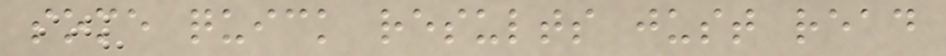some quick results just read
